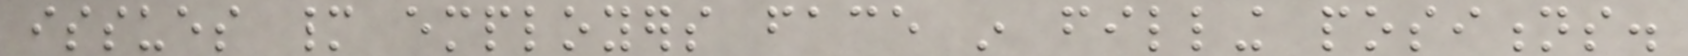issues many employers face in filling positions.
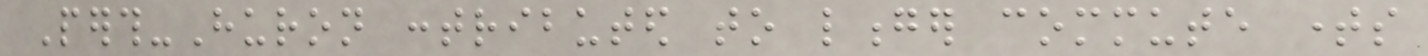Perth-Huron contributed to longer commute times
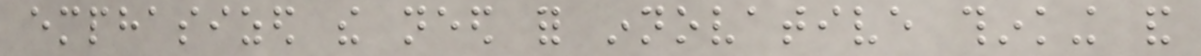emphasized the need for innovative thinking and
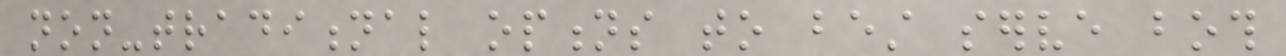non-traditional options to best serve both
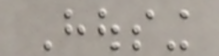Housing
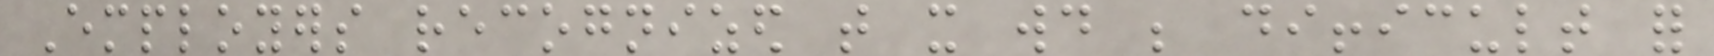Employers recognized that it would be difficult for
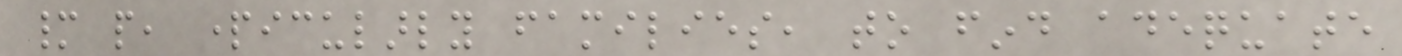many people, particularly families, to find adequate
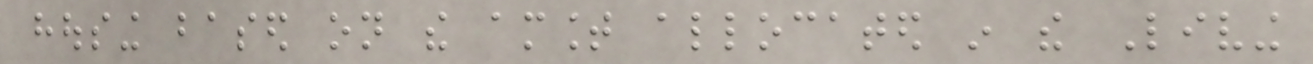housing based on the amount allocated in the Living
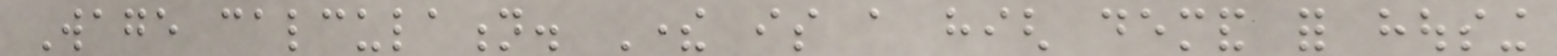Wage calculation. There is a high demand for housing
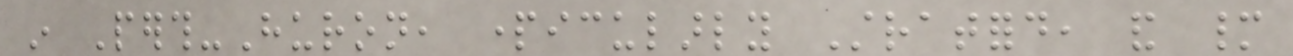in Perth-Huron, particularly Stratford, and many
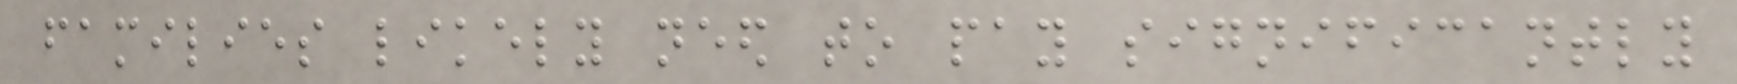families likely need to pay significantly
